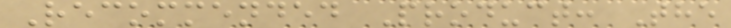Recommended Product: The
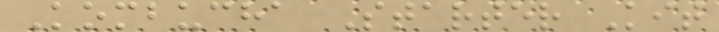Kombucha Starter Kit
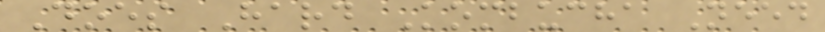Does Hard Kombucha Need
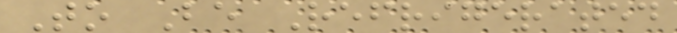To Be Refrigerated
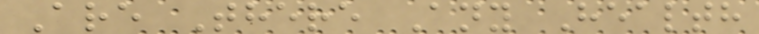Are There Any Health
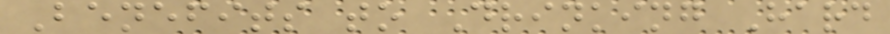Benefits to Drinking Hard
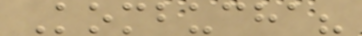Kombucha?
